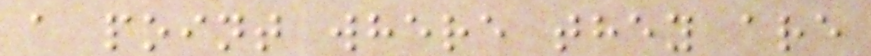a point where they are
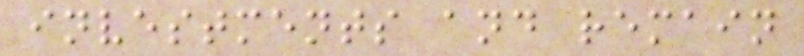investments and remain
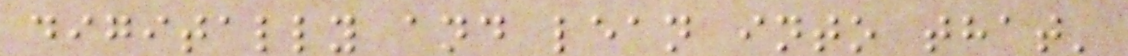digitally and lean into that'
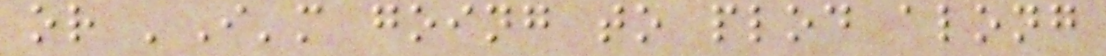or 'I'm going to plod along
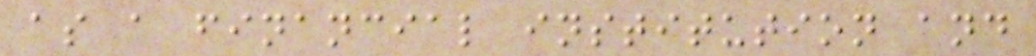as a financial institution and
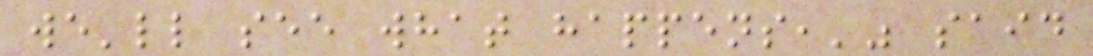we'll see what happens,'" said
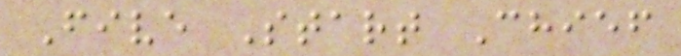Five Start Chief
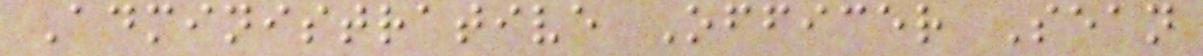Administrative Officer Sean
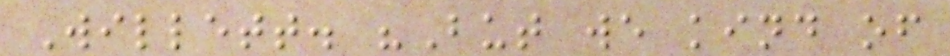Willett. "But we kind of
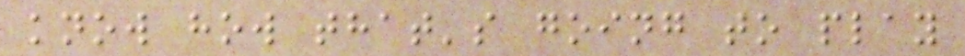know how that's going to play
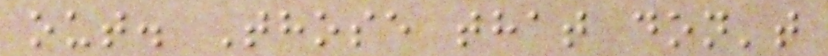out. Those that don't
